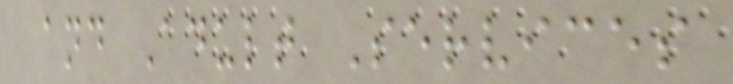and Adult Services
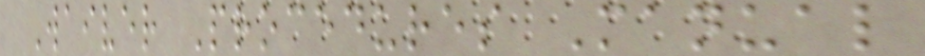Waiver Procedures Manual
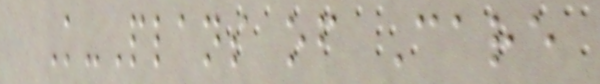K-Plans of Care
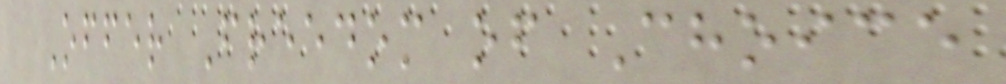Offer Freedom of Choice
